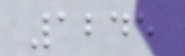1245
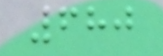680
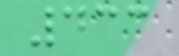433
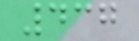437
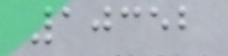10352
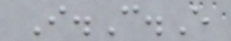I.C.E
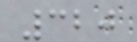320
